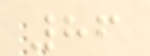86
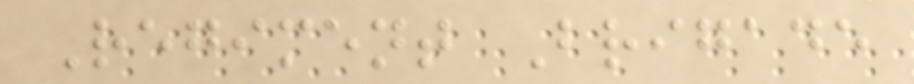Regiment Brigade
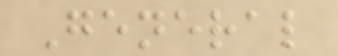General
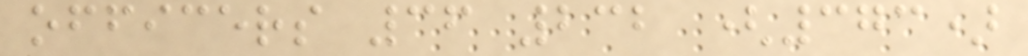officers 36 232 (373)
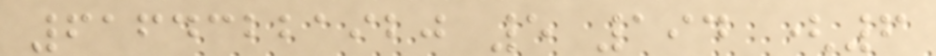61643221920 5 194 (6
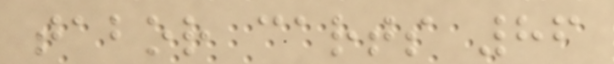tabor carts 86
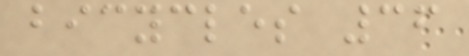bicycles 36
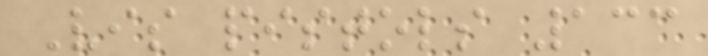Vis pistols 133
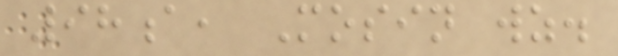98a, Mosin wz.
